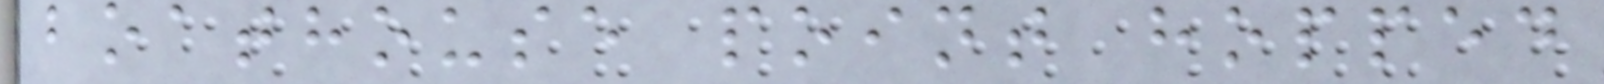boathouse point hopped
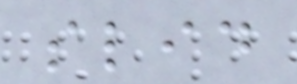slid
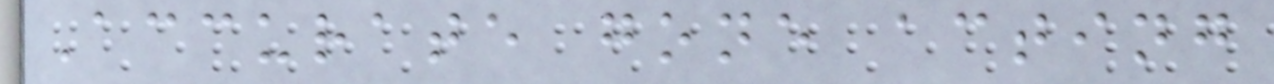Accurate gone acting
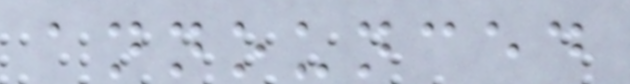announced
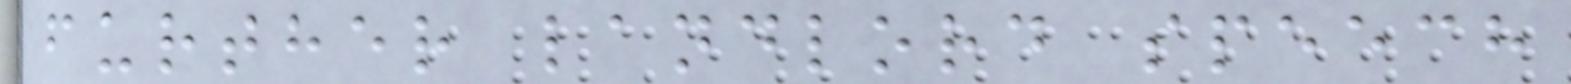further landlord speech
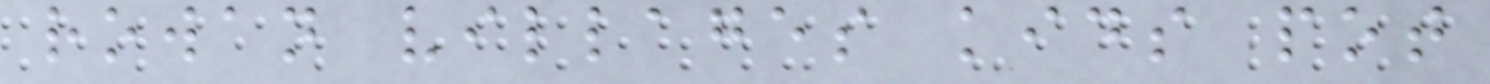rowan villages kids pot
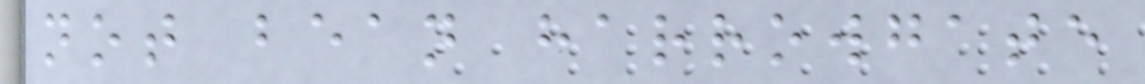not bean harrowgate
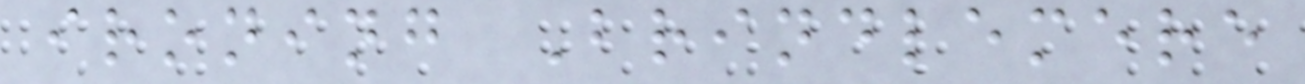ironing Brindlemere
